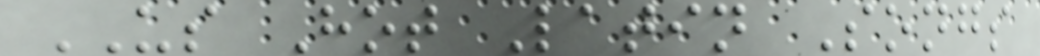US Hot Latin Songs
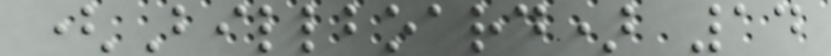(Billboard) 14
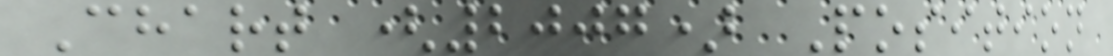Chart (2007) Position
